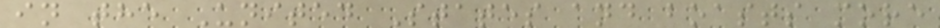in the United States and boasts more
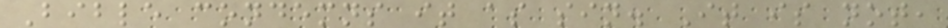Bible condemns it as sin. It is not,
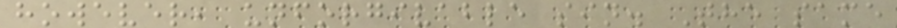however, unforgivable sin. The same
